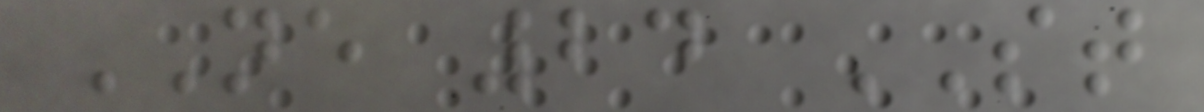NE 24 ST
